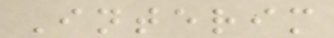Interim
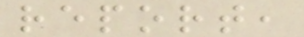report,
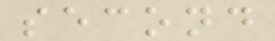second
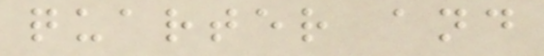quarter and
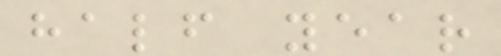half year
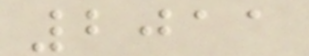2011
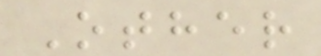Other
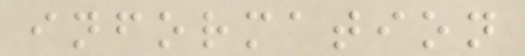information
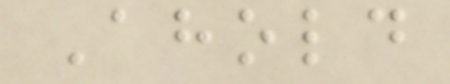Ahold
